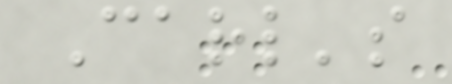Carl's
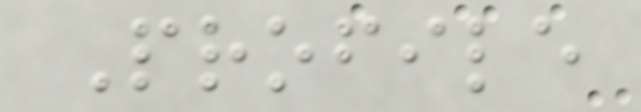Profile
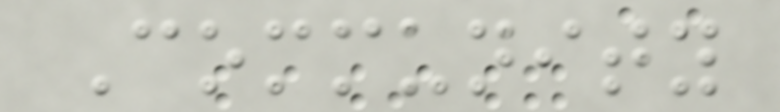Community
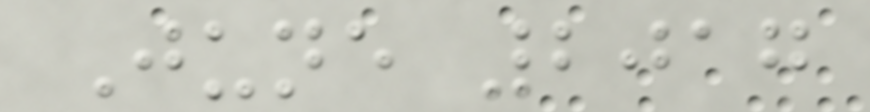June 2017
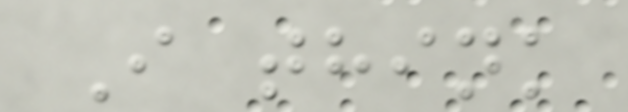I think
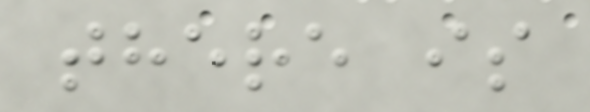there is
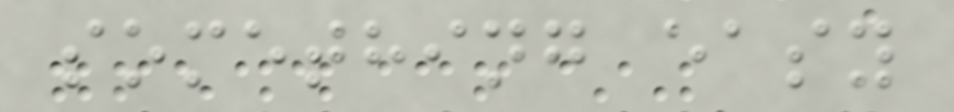something easy
